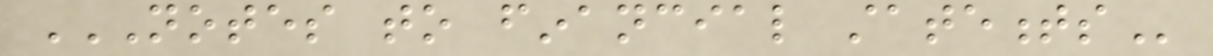NOTES TO FINANCIAL STATEMENTS
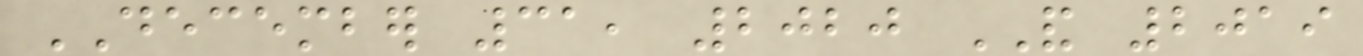DECEMBER 31, 2020 AND 2019
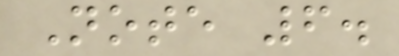Note 6.
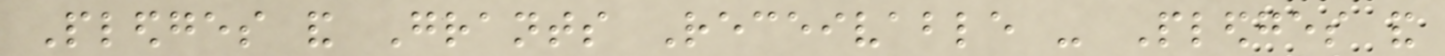Pledges and Grants Receivable - Pledges and
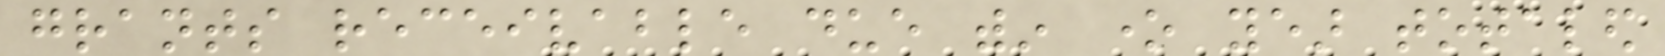grants receivable due within one year totaled
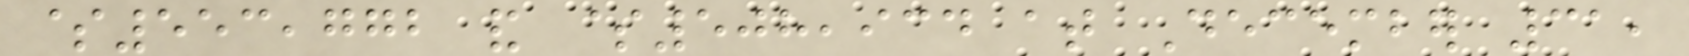$553,772 and $508,934 at December 31,
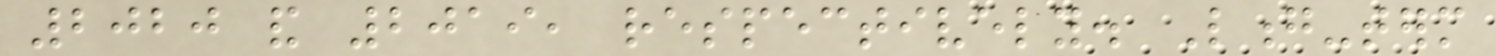2020 and 2019, respectively. Long-term
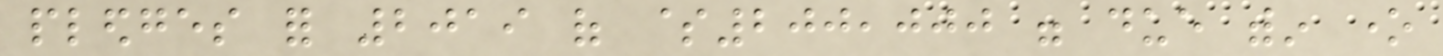pledges for 2019 of $200,000 were due within one
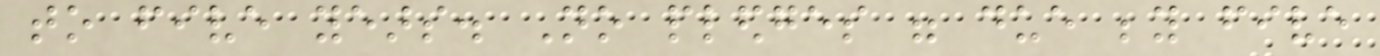to five years. No pledges were due beyond five
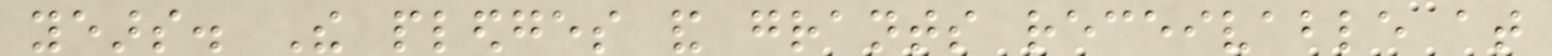years. The pledges and grants receivable at
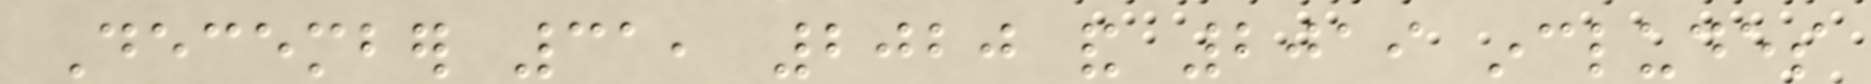December 31, 2020 and 2019 includes
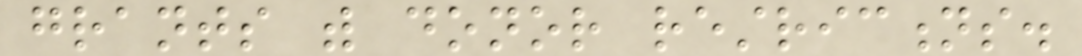grants with donor restrictions.
